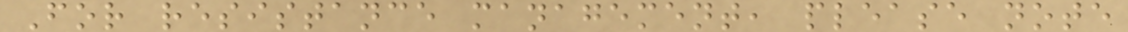For resistance management, please note
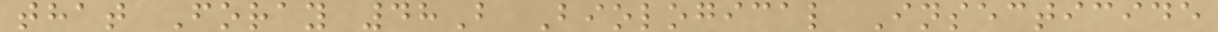that Foray 48B Biological Insecticide
